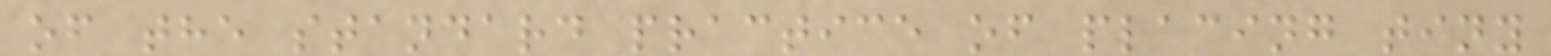of the standard practice of placing tiny
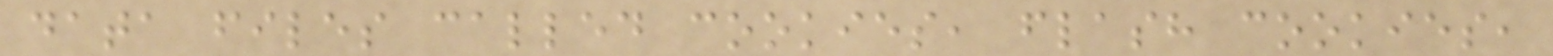data files called cookies, flash cookies,
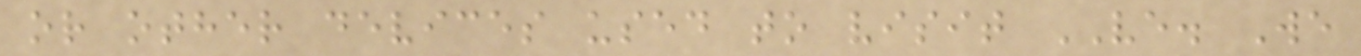or other devices used to visit VE. We
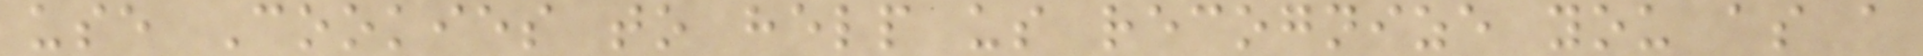use Cookies to help us recognize you as a
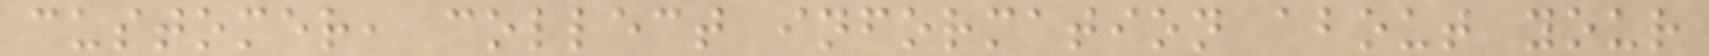customer, collect information about your
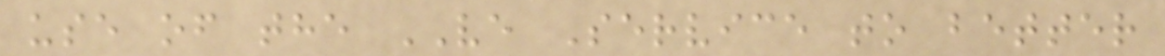use of the VE Service to better
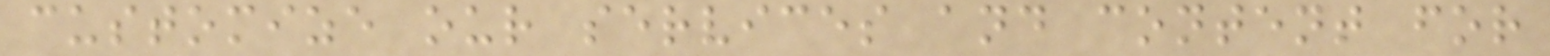customize our services and content for
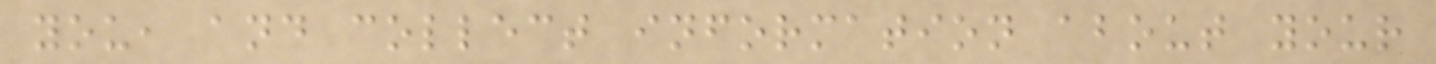you, and collect information about your
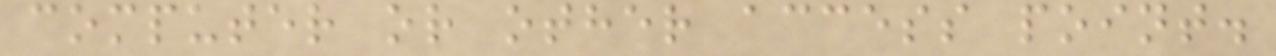computer or other access point.
